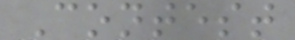Contest
